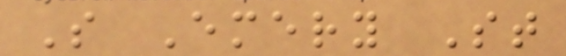S Emery St
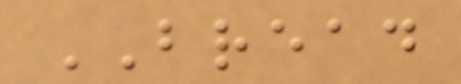BREAD
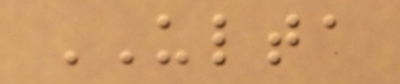ULTA
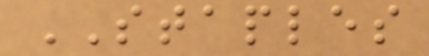STAPLES
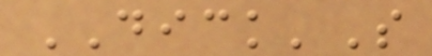DICK'S
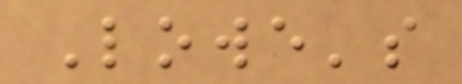Lowe's
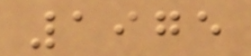1975
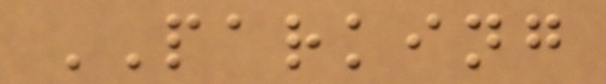PARKING
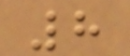8
